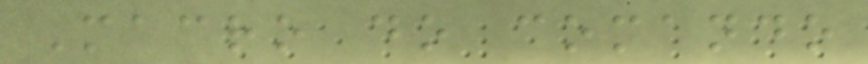Macro do comando
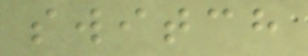switch
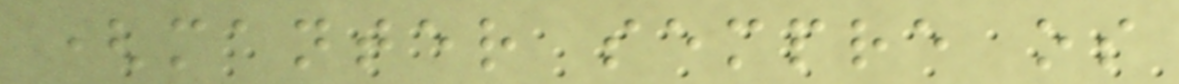(manter sempre os
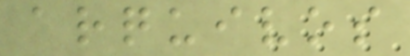arquivos
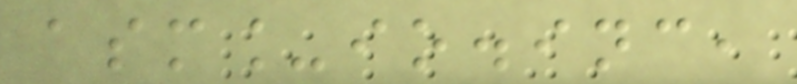asm_io.inc,
